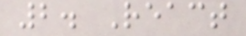2. React
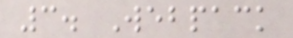3. Webpack
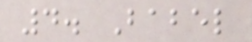4. Babel
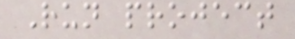Run project
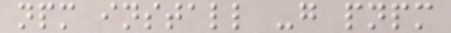npm install -g pnpm
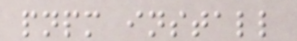pnpm install
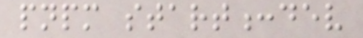pnpm start:dev
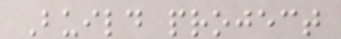Build project
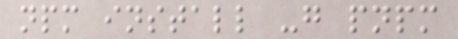npm install -g pnpm
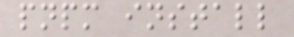pnpm install
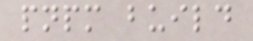pnpm build
